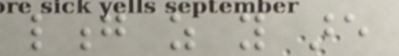long as you are
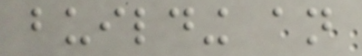building an
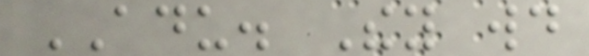ADU. They would
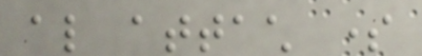also attach some
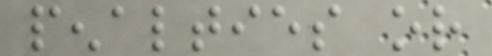penalties or
